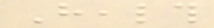Health
